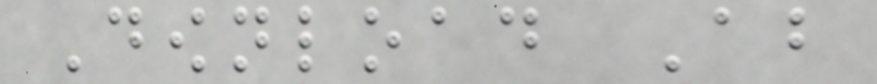Download About
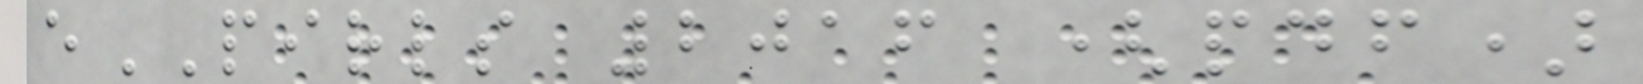ePIRLS 2016 (pdf)
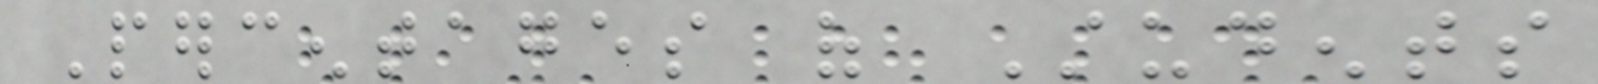Percentages of Students
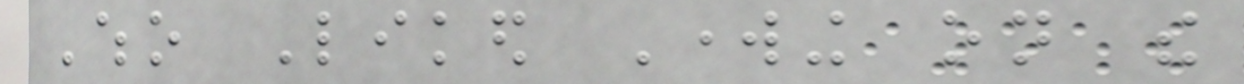Who Liked Working on the
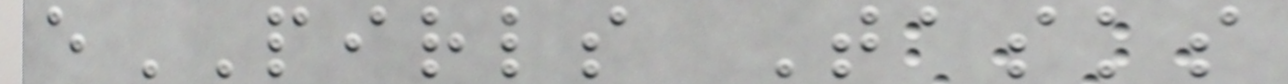ePIRLS Tasks
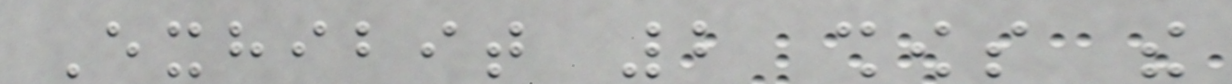Exhibit 2 shows the
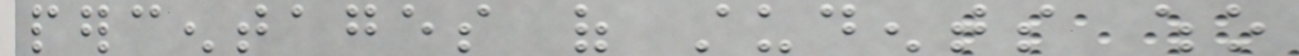percentages of students who
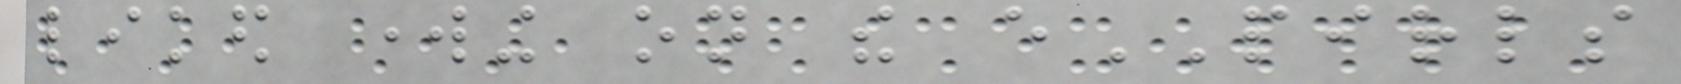liked working on the ePIRLS
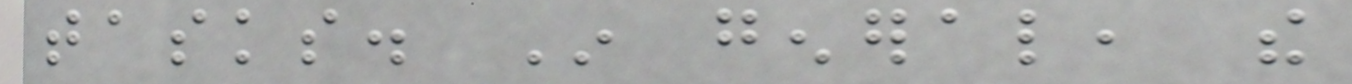tasks. In general, the
